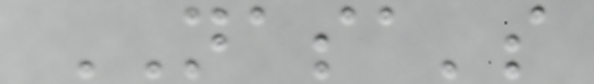NASA's
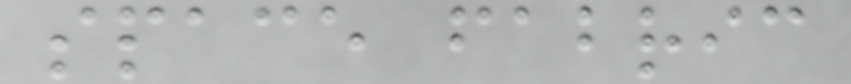space fabric
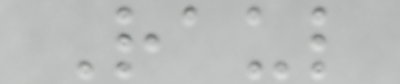Raul
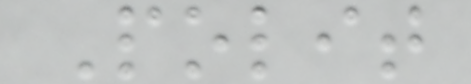Polit
